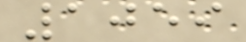1059
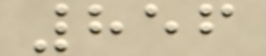856
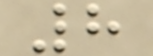8
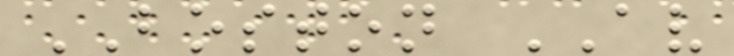BOSTON AV
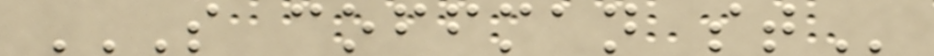S COFFMAN ST
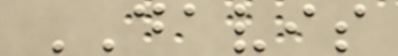DAVIS
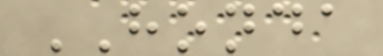HONDA
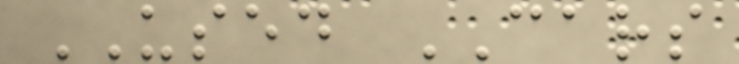USED CARS
